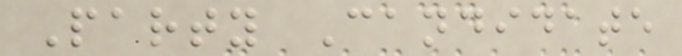Party Candidate
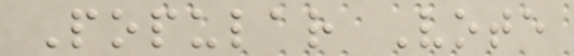Popular Vote
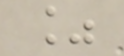%
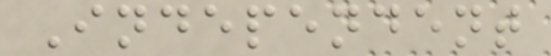Independent
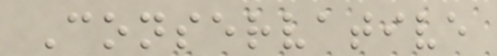Conservative
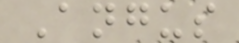Angus
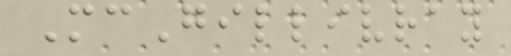McGillivray
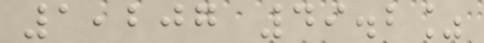1,207 49.2%
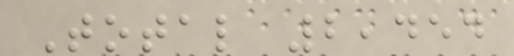Total 2,454
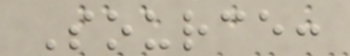Source:
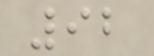92
